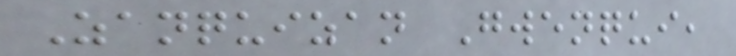Zanquizan Gwenqui,
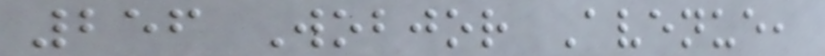256 Wobjor Avenue,
